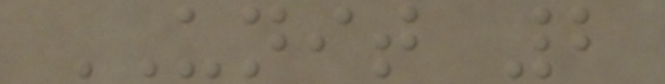UNIT 2
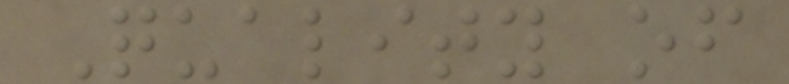Quality of
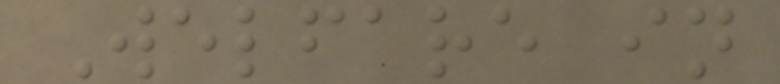Welfare in
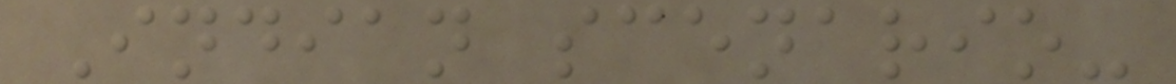Indian scenario-
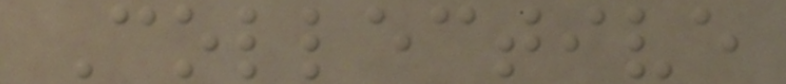Collective
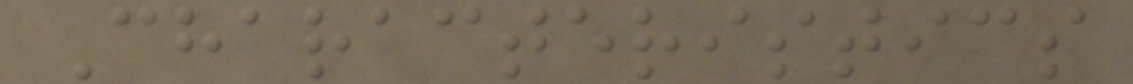Characteristics
